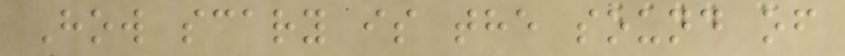How scary is the sound of
